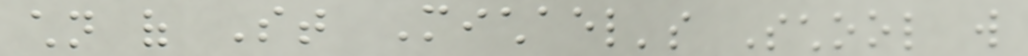children of St Michael's School will
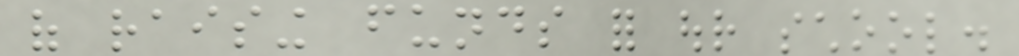of raising funds for our school.
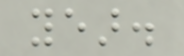year.
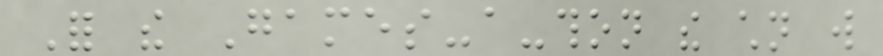For the Games-a-thon the children will
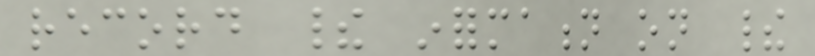record their information on their
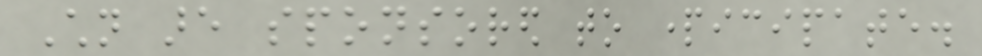Children are sponsored to participate.
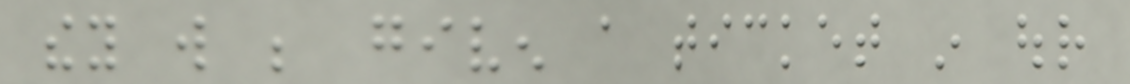they will be given a ticket in our
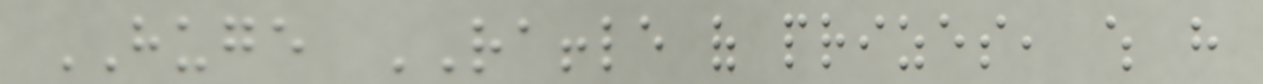HUGE RAFFLE of prizes, which have
